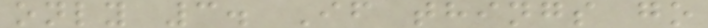only 3. If things go
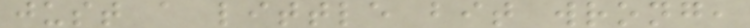just a little bit wrong,
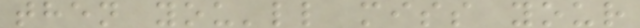then you'll miss your
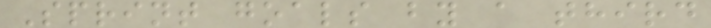Sprint goals by a third
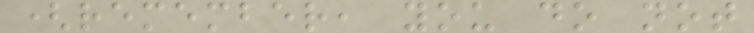(remember, you do not
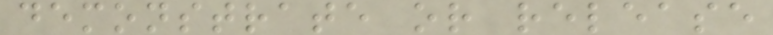demonstrate or release
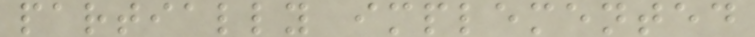partially implemented
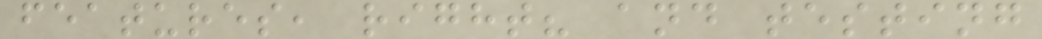features, right? and testing
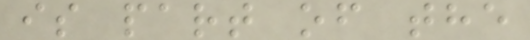is part of the
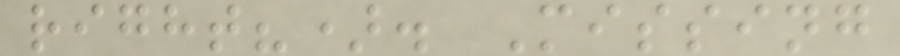right?). Missing
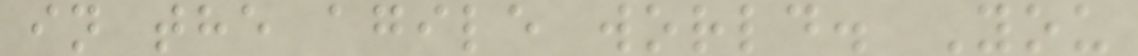in the agile world. You
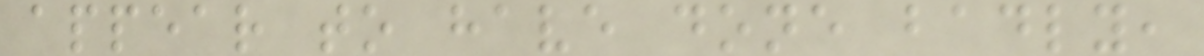appear to have done badly,
